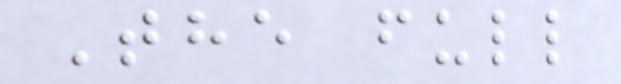The full
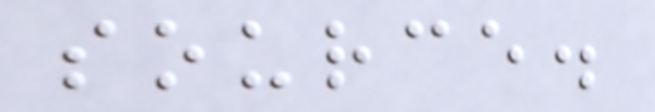source.
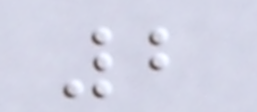2
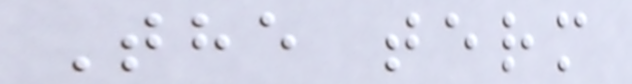The term
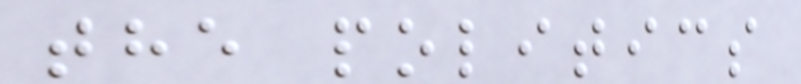the politics
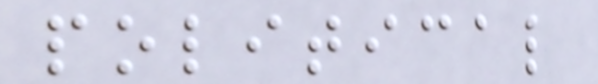political
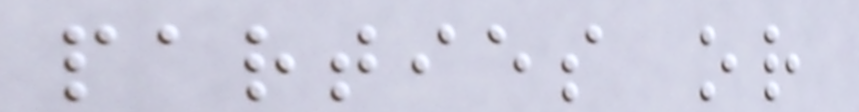parties or
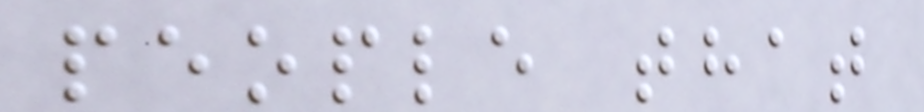people that
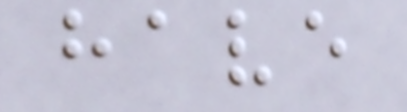have
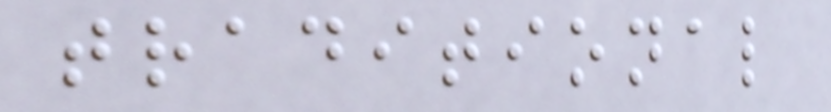traditional
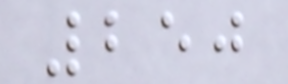250
